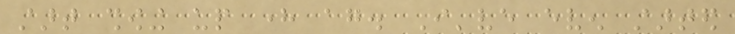start showing up here again. I've even started
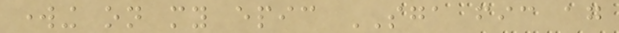working on my epic SGA fic again
